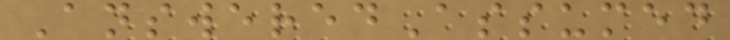AnsweredAssumed
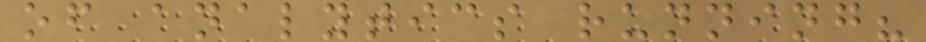of analytics running?
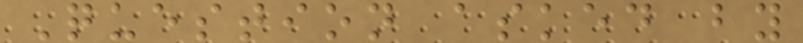Question asked by
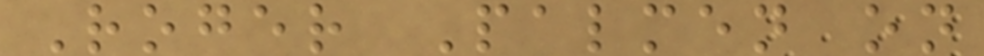Roger Palmen on
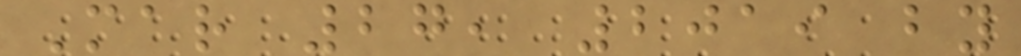Mar 27, 2019 by
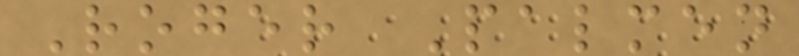Roger Palmen
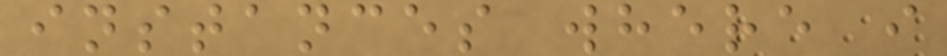instances where i
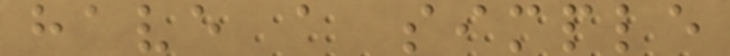have a simple
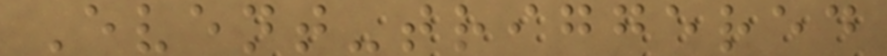Event-triggered
